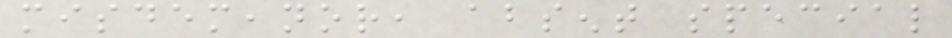misdemeanor, absent special
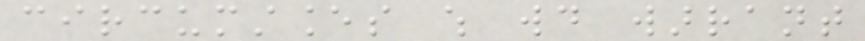circumstances which would warrant
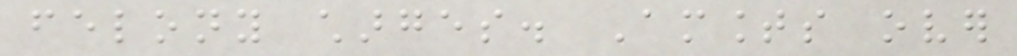felony charges. Amounts over
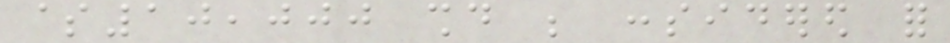$10,000 should be considered for
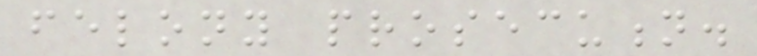felony prosecution.
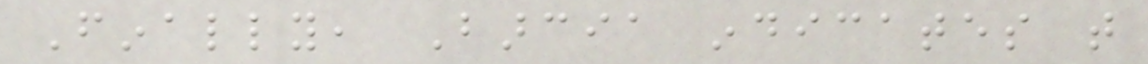Finally, Barcia indicates that
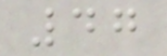47
